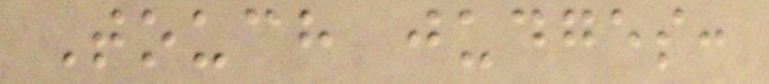Touch judges:
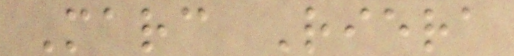Marc Riera
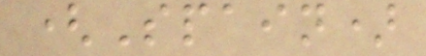(Spain)
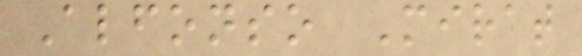Alfonso Mirat
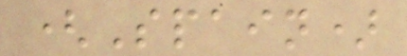(Spain)
